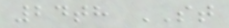24th ST
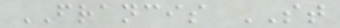FRANCIS ST
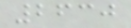2630
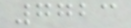7723
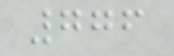776
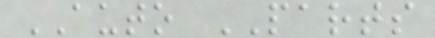AUTO PARTS
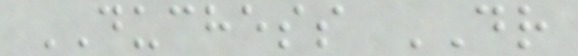DUCHESS DR
